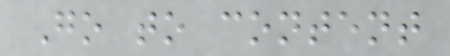Go to content
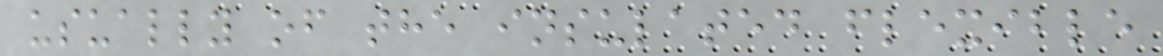usually of the insulated flexible
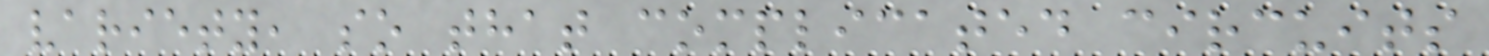variety, so that complicated circuits
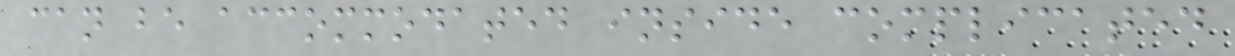can be accommodated inside complicated
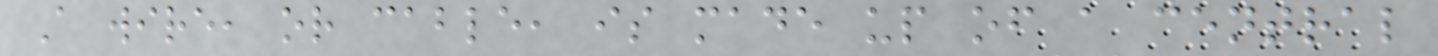A wire, or cable, is made up of a central
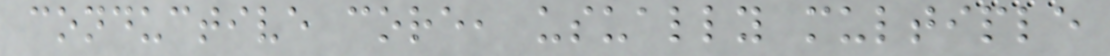conductive core, usually multiple
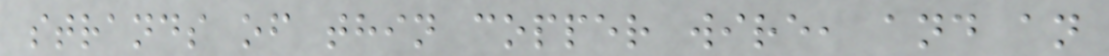strands of thin copper wire, and an
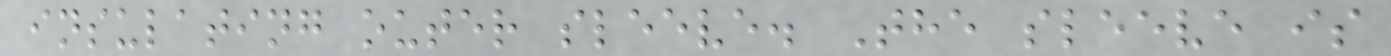insulating outer sleeve. The sleeve is
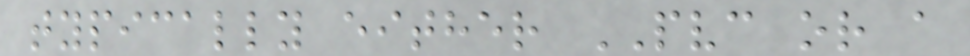typically either PVC or a
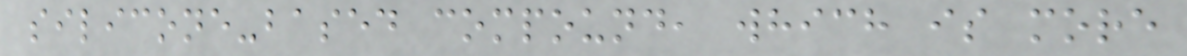silicone-based compound, which is more
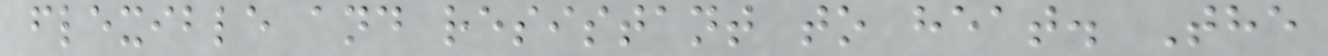flexible and resistant to heat. The
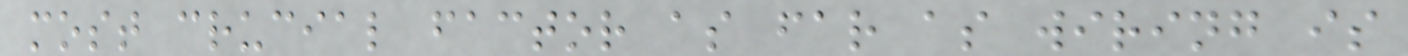most crucial factor as far as wiring is
